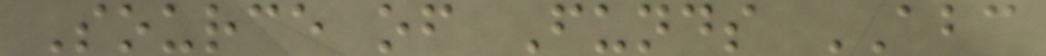Source of Funds ABC
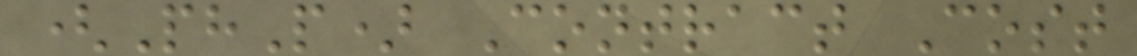(PhP) Contract Cost
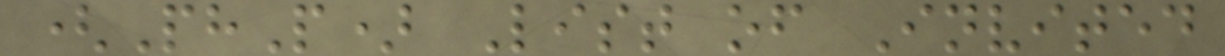(PhP) List of Invited
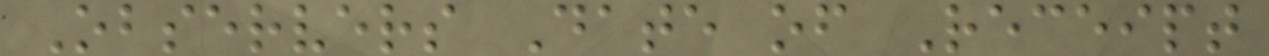Observers Date of Receipt
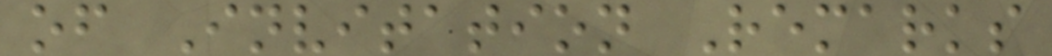of Invitation Remarks
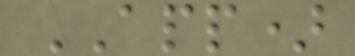APP)
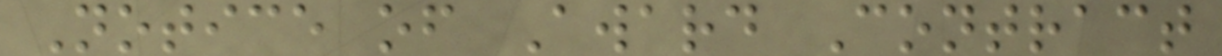Notice of Award Contract
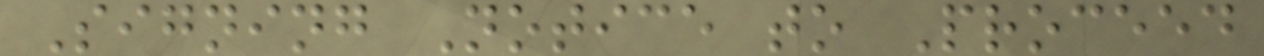Signing Notice to Proceed
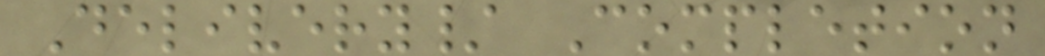Delivery/ Completion
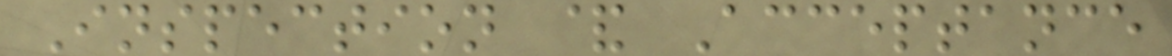Inspection & Acceptance
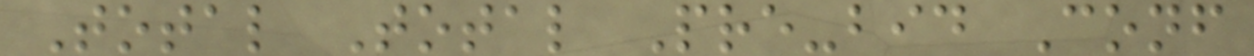Total Total Pre-bid Conf
